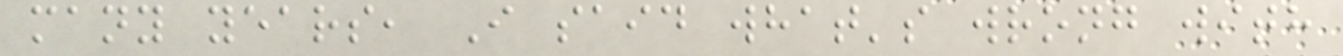many years, I said what's wrong with
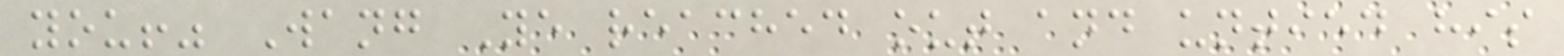you!" Wang Ye reached out and untied his
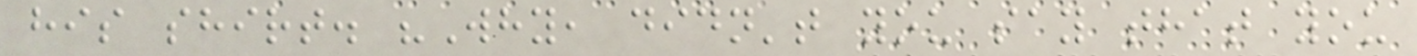his shirt. "Why, didn't you say that you
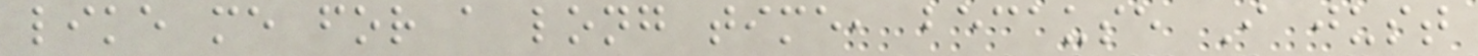like me for a long time, because I just
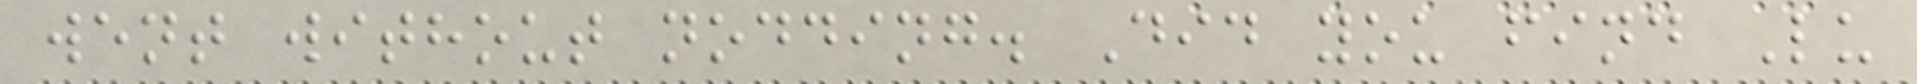went without nodding. Did you find Lu
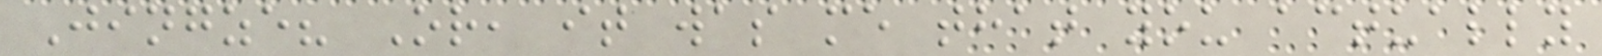Jingze? Or, it was me that you actually
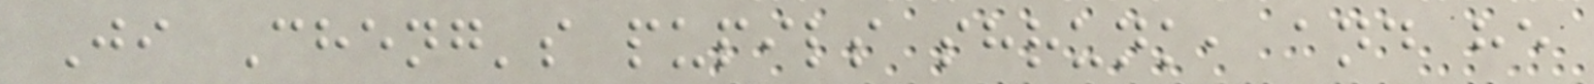Ji Cheng's pupils shrunk, and he
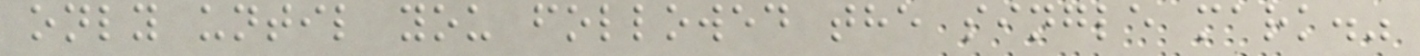only until you followed the single mark."
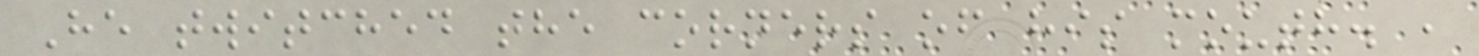He twitched the corners of his mouth. ,
